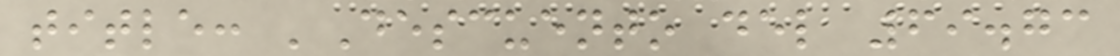title: 'Descuento del 69.73
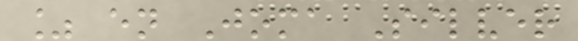% en Joma Silver
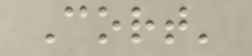Cort'
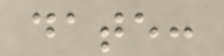date:
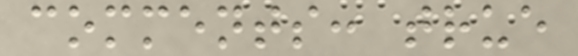comments: true
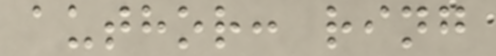author: ring
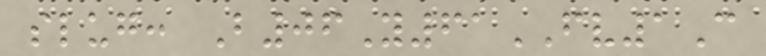slug: B06Y61FV1C
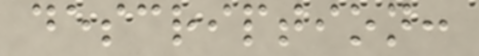description:
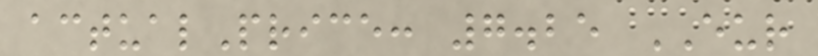actualPrice: 7.25 EUR
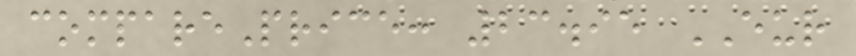comparePrice: 23.95 EUR
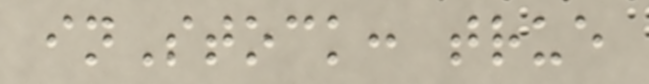inStock: true
